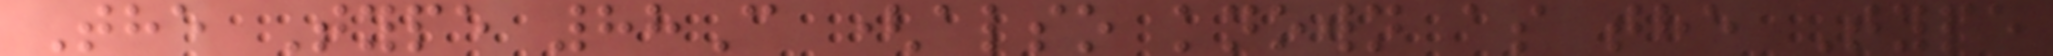The Type 88C (also known as the Type
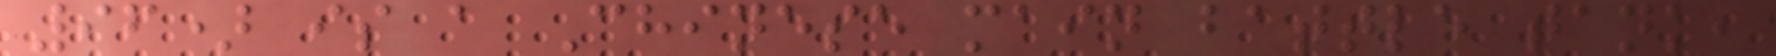96) is a Chinese main battle tank,
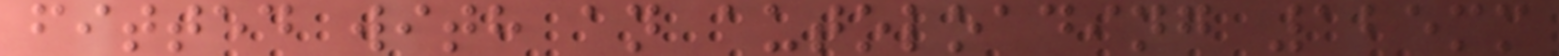fitted with an autoloading 125mm
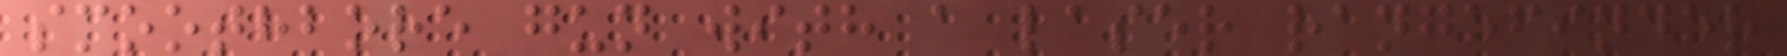smoothbore gun with a laser rangefinder
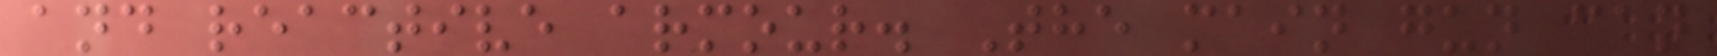and reactive armour. The main gun can
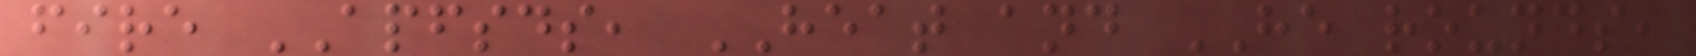fire APFSDS, HEAT and HE rounds,
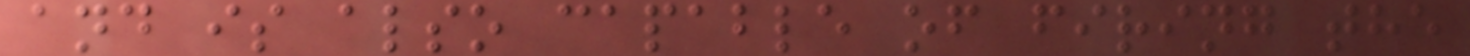and is also capable of firing the
